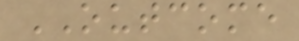OUTCOME
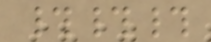###
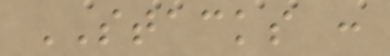STACKS :
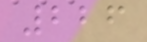226
